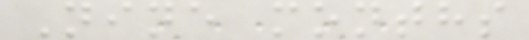Nine months
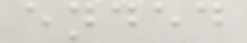ended
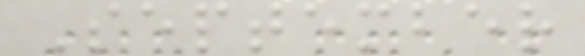September
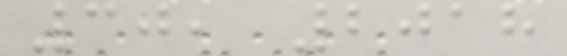30, 2018
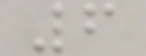6
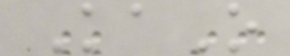KaO
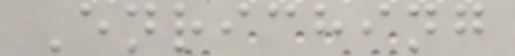Enriching
